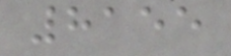8155
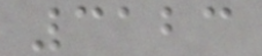3123
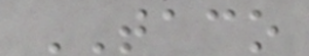TACO
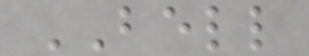BELL
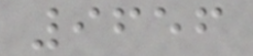9656
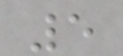5
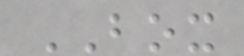BOX
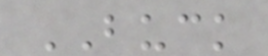BUCK
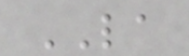LA
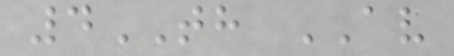4TH AV
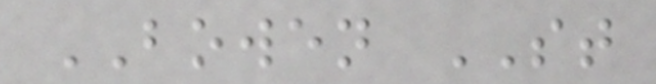BOWEN ST
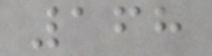168
